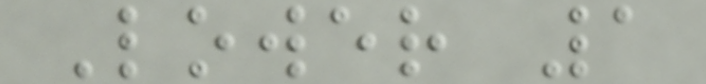Lower 1
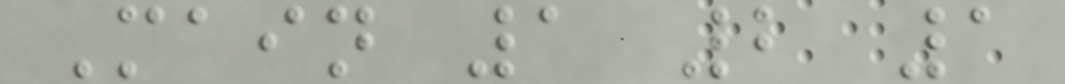Main 1 2 1
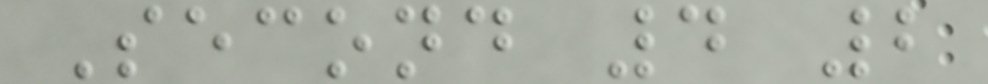Second 4 2
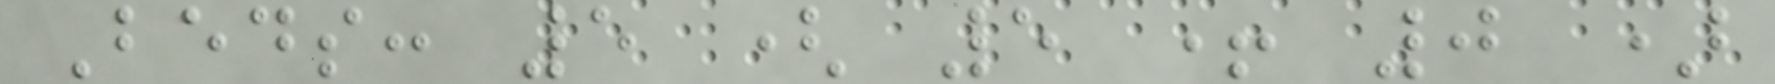Beds: 5 ( 5 + 0 )
